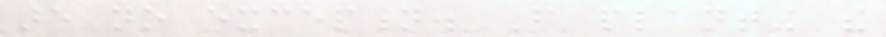are no exception. From planting the
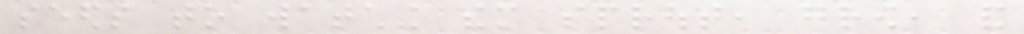seeds to watching them sprout, grow, and
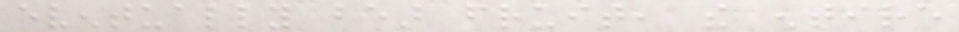eventually bear fruit, the entire
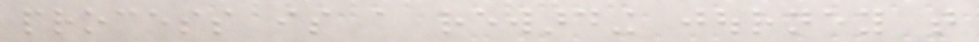process is a rewarding journey that
